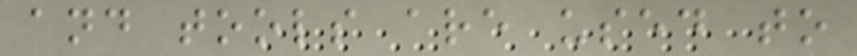and tools are used to
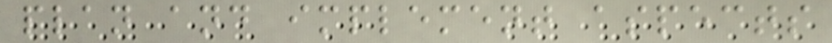plan and implement aspects
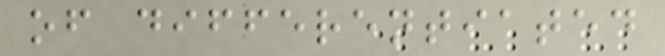of differentiated
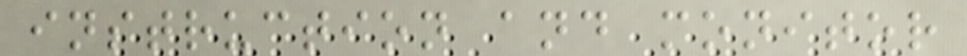instruction and monitor
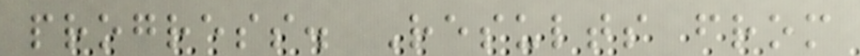progress. Results from
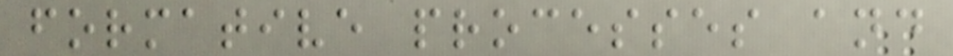formative processes and
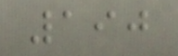190
